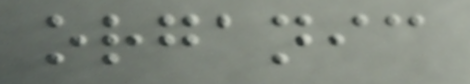organic
